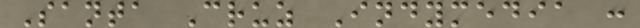Santa Cruz Indymedia :
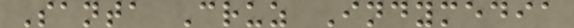Santa Cruz Indymedia
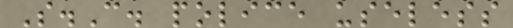S.C. police useless
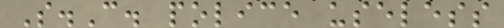S.C. police useless
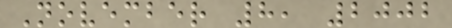November 8, 2002
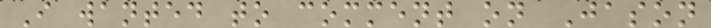I wanted to comment on Jason
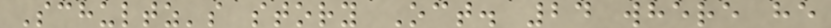Schultz's story Oct. 24 where he
